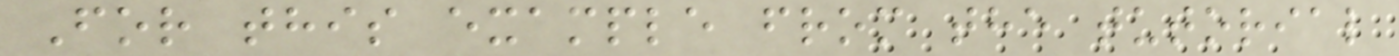For this example from the tutorial
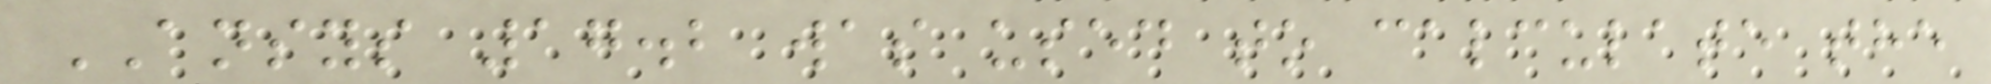ANSYS 17.2 was used to calculate the
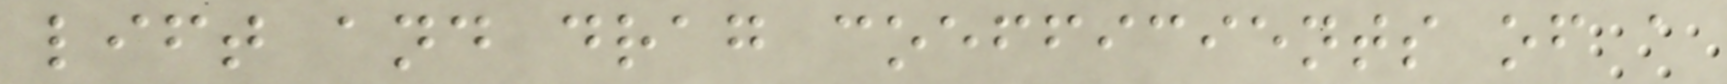lift and drag coefficients of a
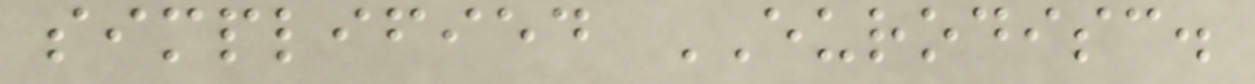simplified EURODISC.
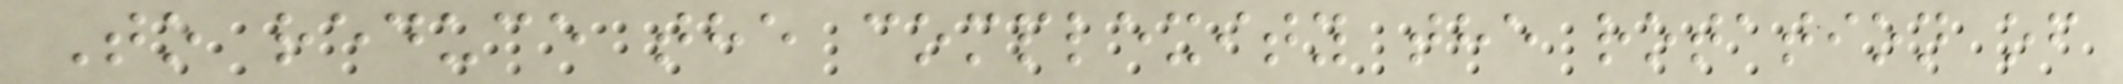To reduce the complexity the rotation of
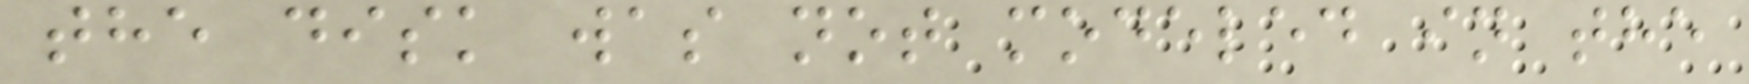the disk was not modeled in the
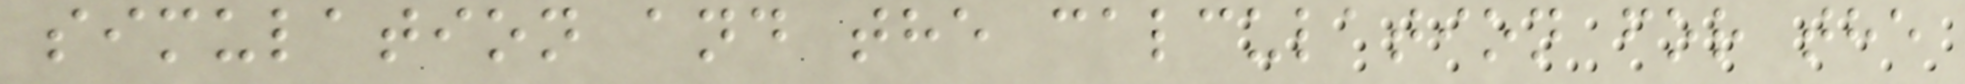simulation and the calculation for the
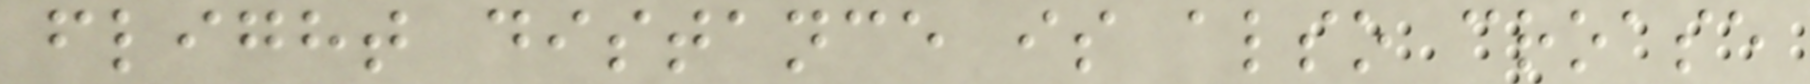flight distance is also croase
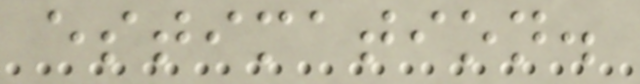estimation.
